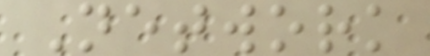Network
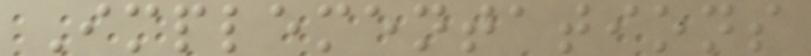Implementations
